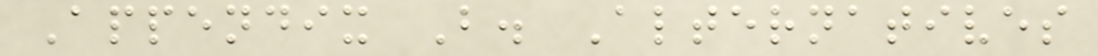Appendix B. Alternatives
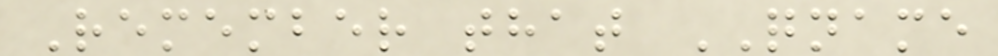Remember that QNAME
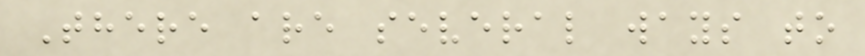There are several ways to
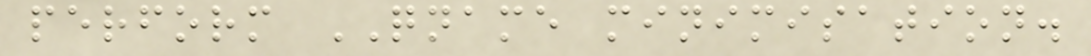perform QNAME minimisation.
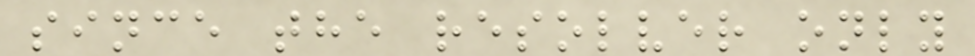since the resolver only
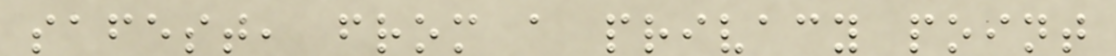safest, from a privacy point
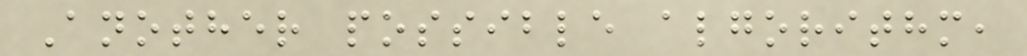Another possible algorithm,
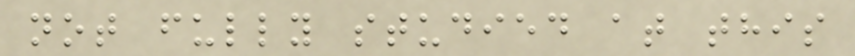not fully studied at this
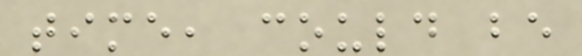time, could be
